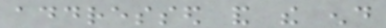addressed and the end
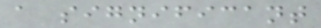a significant
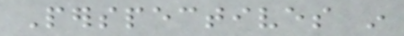Perspectives in
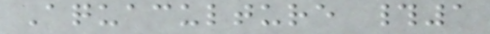Aquaculture #1
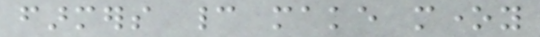farmers cannot make money
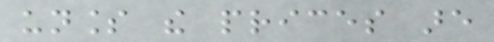unless the prices are
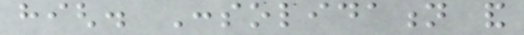high. Consolidation and
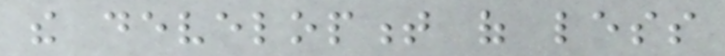the development of less
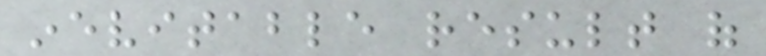inevitable result of
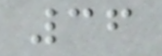36
